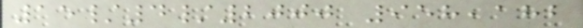15/4/2000 958,182
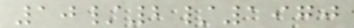10/2/1970
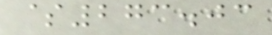$273.03
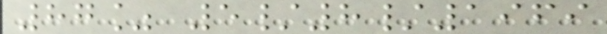87% 5/8/1969
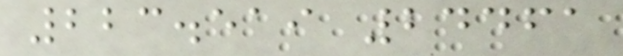223.519 24461
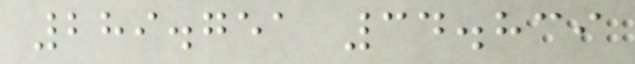289.751 34.839
